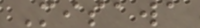Misawa
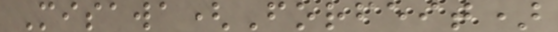Misawa(Forfeit)
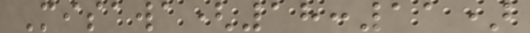Misawa(18:11)
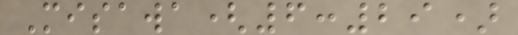Misawa(6:29)
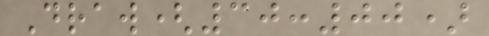Draw(30:00)
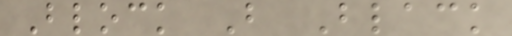Block B Black
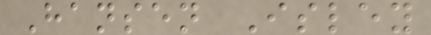Hansen Isley
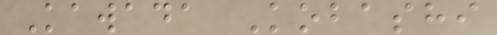Kawada Kobashi
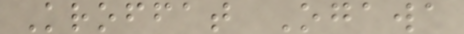Kroffat Ogawa
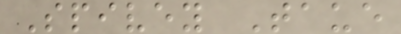Spivey Taue
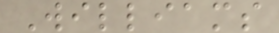Williams
